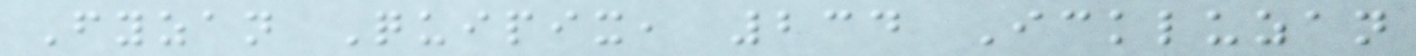Fyzan Quipix, 234 Ickluzan
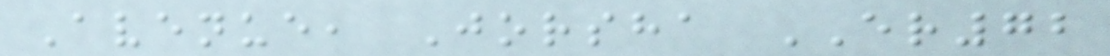Avenue, Jorsha ER72
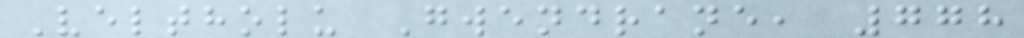Veltholu Gwendrane, 778
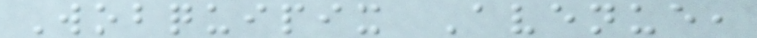Wobquipix Avenue,
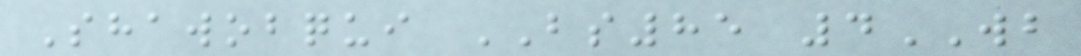Shawobqui BS85 4WB
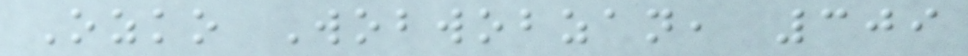Ozko Wobwobzan, 309
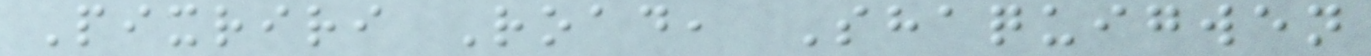Pixriri Road, Shaquigwen
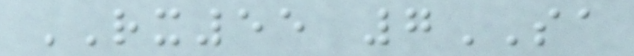RX55 7SA
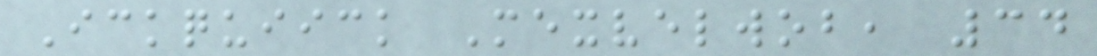Ickquiick Mexvelwob, 34
